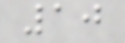10
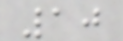10
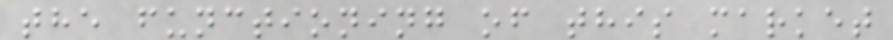the functioning of this market
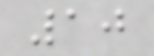10
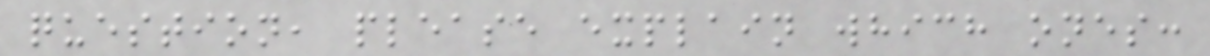question, please explain which ones:
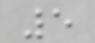5
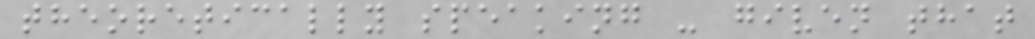theoretically speaking - given that
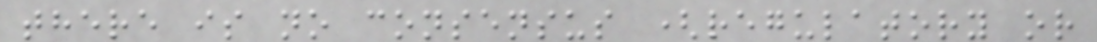there is no consensus (regulatory or
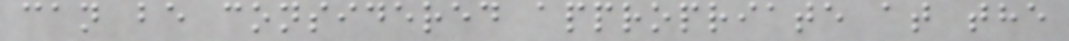can be considered appropriate at the
